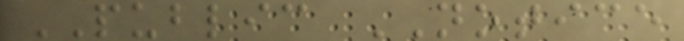PUBLIC NOTICE
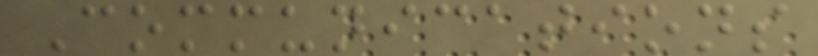Communications
